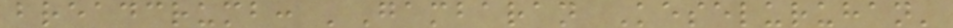breadcrumb: 'Gambaran Keseluruhan'
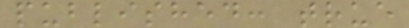published: true
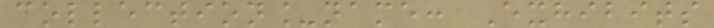collection_name: Exhibits
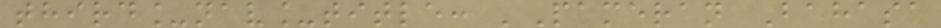third_nav_title: 'Pameran Bahasa
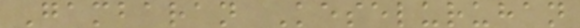Gambaran Keseluruhan
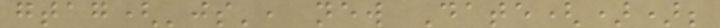gtag('js', new Date());
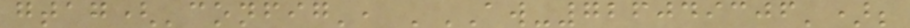gtag('config', 'AW-726049306');
